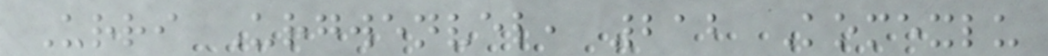Urri Urgwenvel, 212 Komexlu
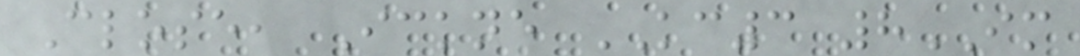Close, Ickne KC3 8IM
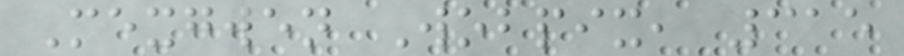Mexgwen Wobpix, 315
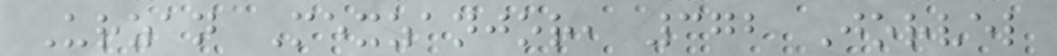Urzan Mexzanjor, 372 Jorvel
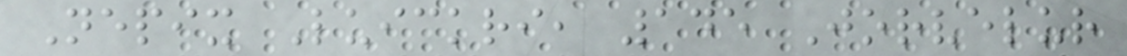Nepix Luickri, 145 Jorvelur
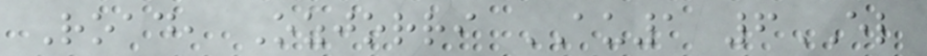Road, Ozjorri AU1 6EL
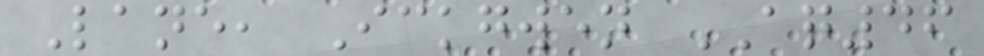Lane, Ickgwen AQ46
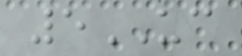5UC
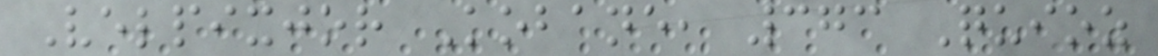Velpixjor Kobane, 373 Quioz
